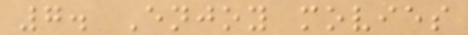7. Enjoy movies
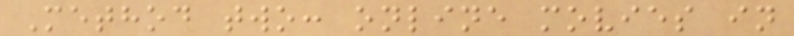Method two: online movies in
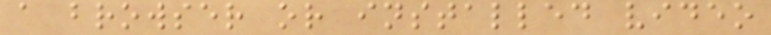a browser or installed video
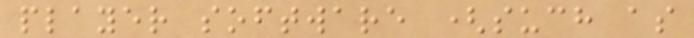player software (such as
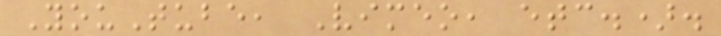YouTube, Vimeo, etc.).
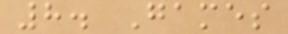8. Games
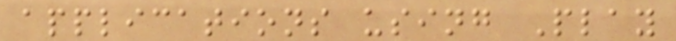applications using Play
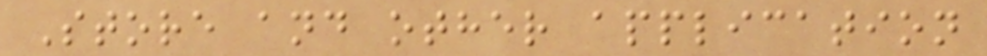Store and other application
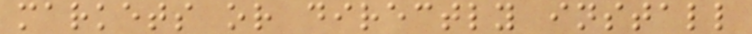markets or directly install
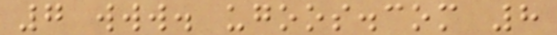7 www. ugoos.com 8
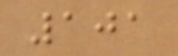101
